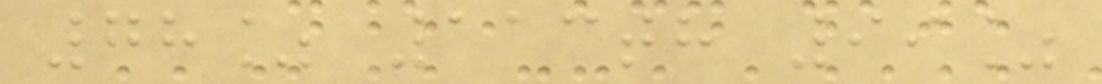78% 113th 99%
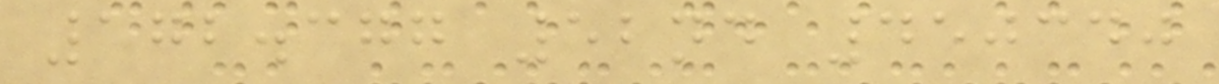172.377 52nd 450340
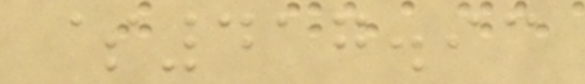$417.93
